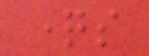questions
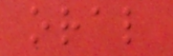oral
